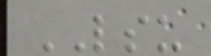LSU
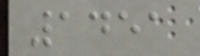1451
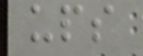ups
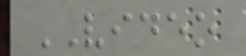VIDEO
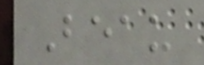Beau
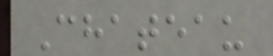Chateau
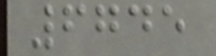6745
